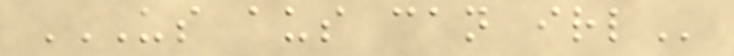US AUS CAN IRL
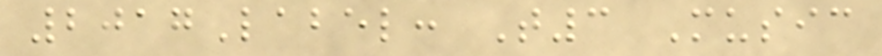2017Label: T3 Music
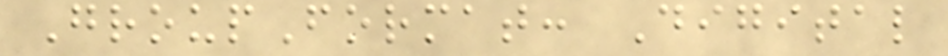GroupFormat: Digital
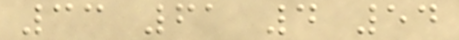33 61 4 54
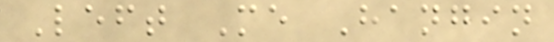Left Me Hangin
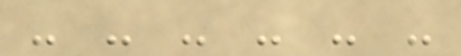- - - - - -
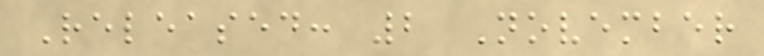Released: 2 November
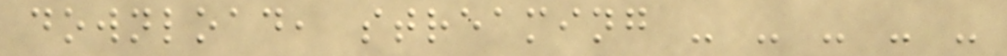download, streaming - - - - -
